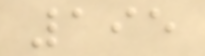195
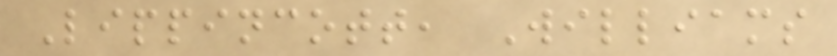Lippincott, Williams
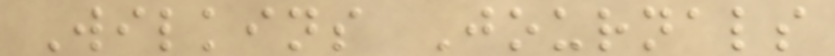Wilkins Journals
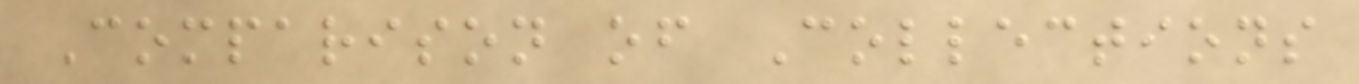Comparison of Collections
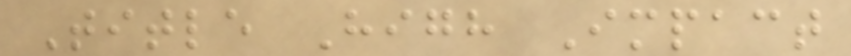Title High Impact
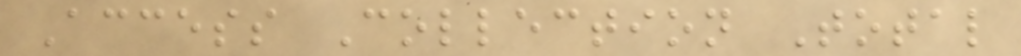Access Collection Total
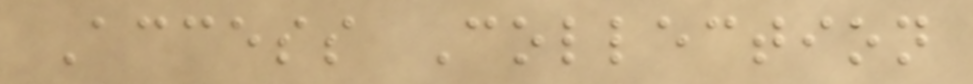Access Collection
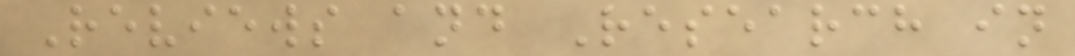Reviews and Research in
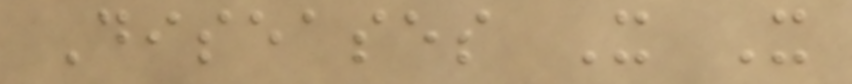Diseases X X
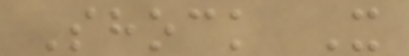Shock X
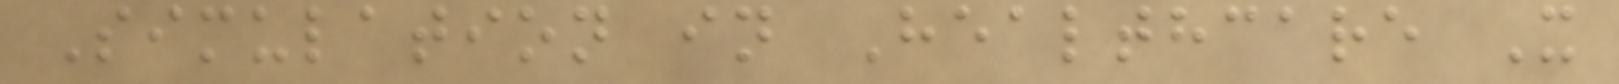Simulation in Healthcare X
